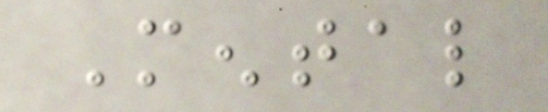Mental
